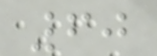60
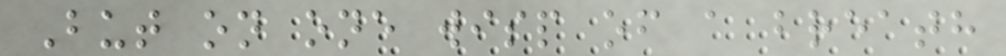But on one wisp of a breath
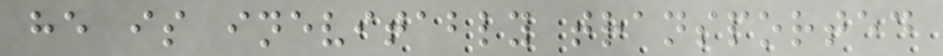he is inevitably transported
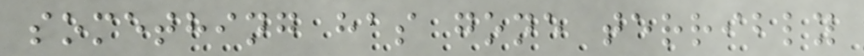something has gone terribly
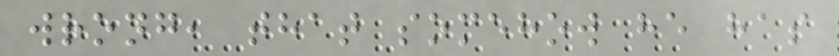wrong, that somehow he has
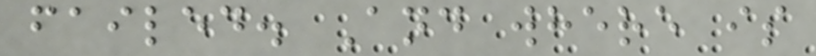failed. And where is
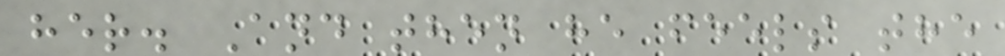her. And then he feels the
